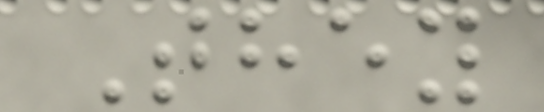They
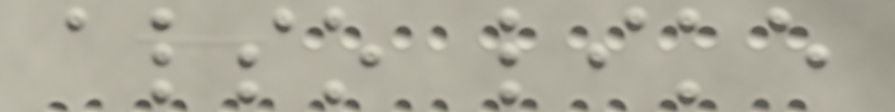also like
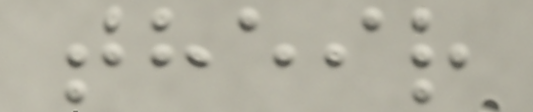their
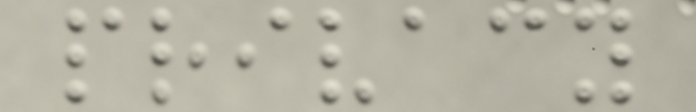privacy
